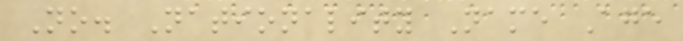No. Nationality Name Age
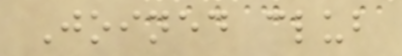Joined club
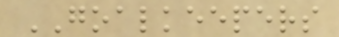GOALKEEPERS
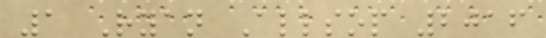1 Ryan Allsop 2016
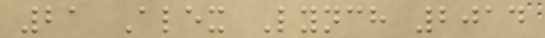21 Alex Lynch 2014
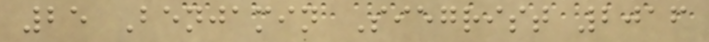25 Benjamin Siegrist 2016
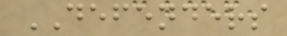DEFENDERS
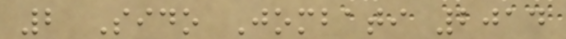2 Sido Jombati 2014
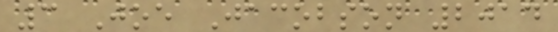3 Joe Jacobson 2014
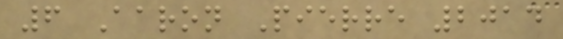6 Aaron Pierre 2014
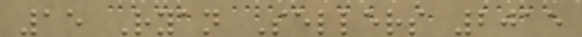15 Ryan Sellers 2015
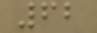62
